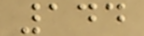144
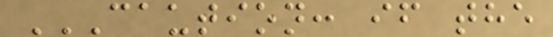CAUTION: IF THE
